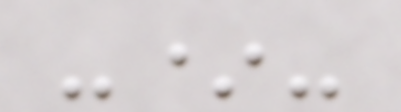-*-
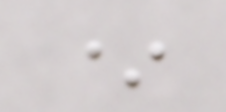*
